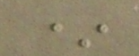*
